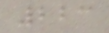223
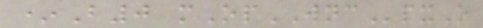*B0 mOpWNCpxO
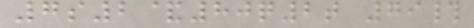7s2&80q2t 79#
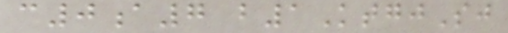c0a7 b1KtgjSj
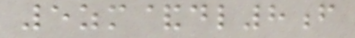5zm&dl8f
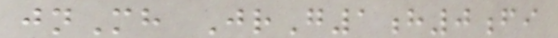jnMh JrG1h0fi
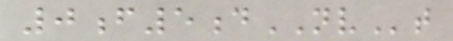0f5dNVt
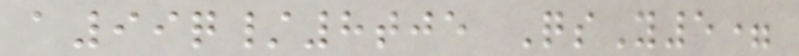a99q/8tje QsY5=
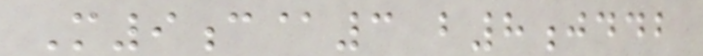M9c@3 b8jddb
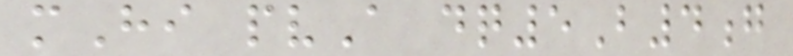mHi pvA dq5B4g
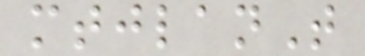mtjlanT
